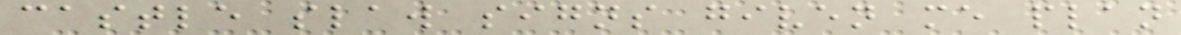castle slaw signs given me plan
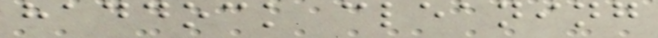haddock cleaning
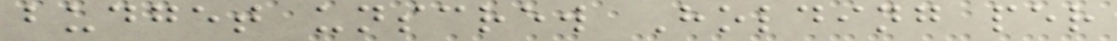budget unscrew Holding per
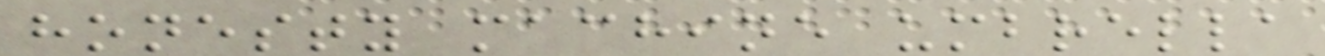honesty machine umbrella
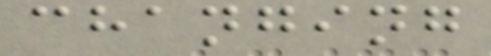changing
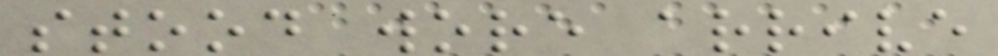stood wore arrive
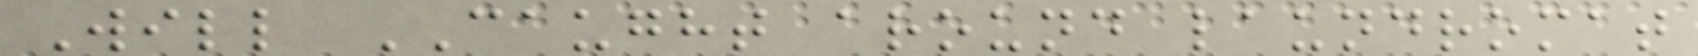Will CAUGHT around laundromat
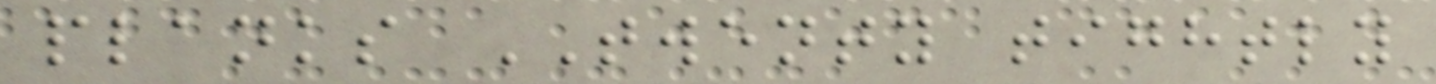planks TWENTY tightly
